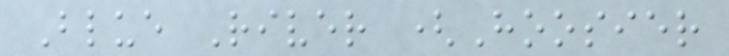Blue River (Hoosier
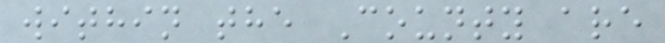within the County are
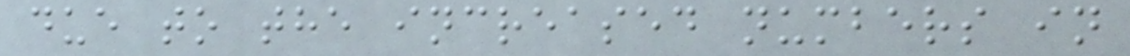due to the increased numbers in
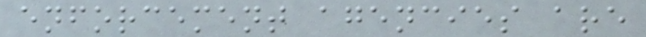enforcement agencies are
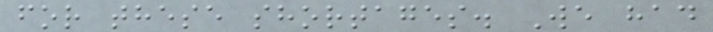for these shortages. We had
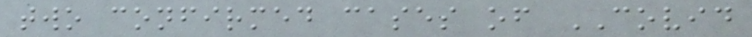two confirmed cases of COVID
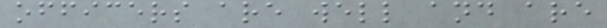officers are well and are
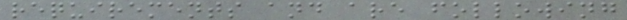requirements and are following
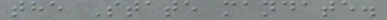the State mandate.
